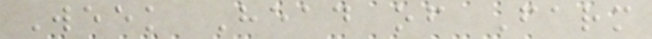Week Head of Farm
